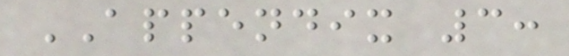APPENDIX 3:
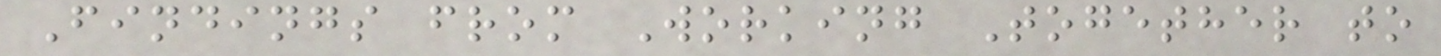Findings from Working Together to
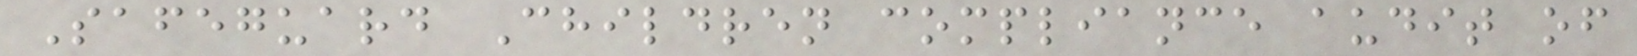Safeguard Children compliance audit of
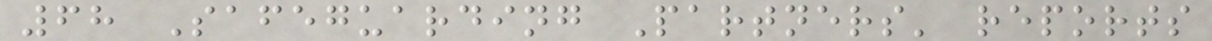68 Safeguarding Partners' reports
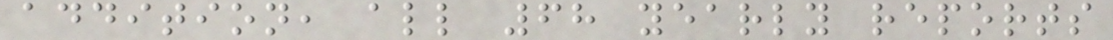addition, all 68 yearly reports
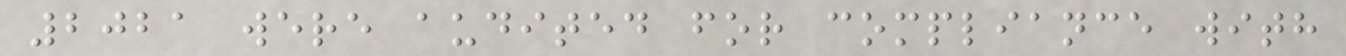2021 were audited for compliance with
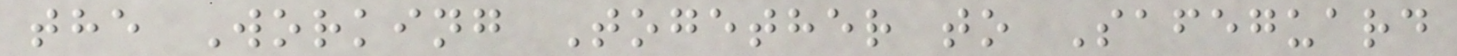the Working Together to Safeguard
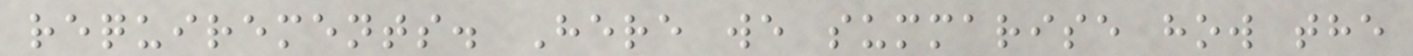requirements. Here we summarise how the
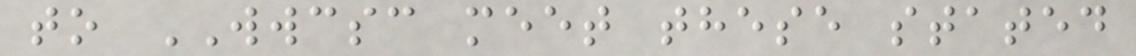to WWCSC meet these stated
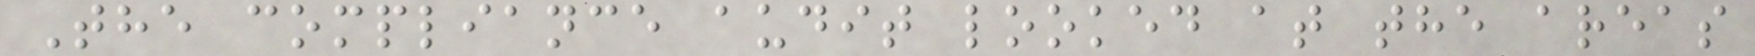The compliance audit looked at the areas
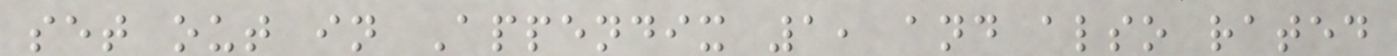set out in Appendix 1, and also rated
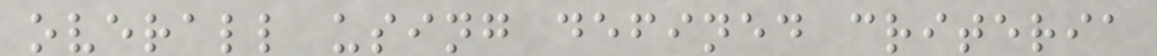overall using defined criteria
